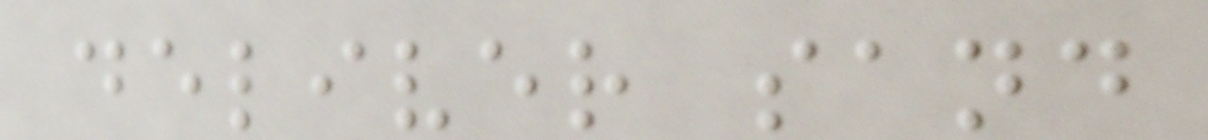deliver sand
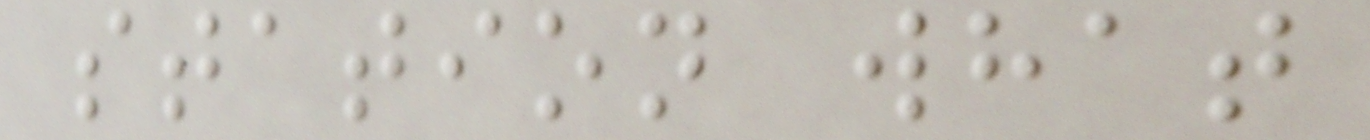station what
